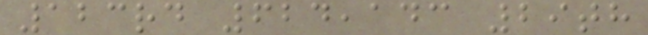123rd 624,143 29th
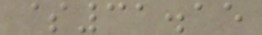$31.15
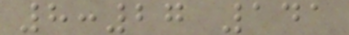8:27 141
